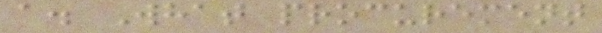a. What procurement
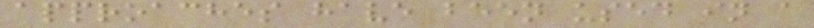approaches have been used in a
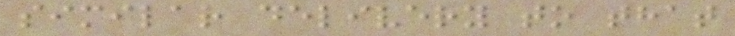similar delivery to that
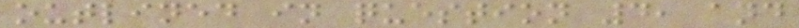outlined in question 4, and
